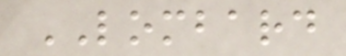LOMBARD
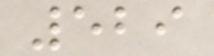529
